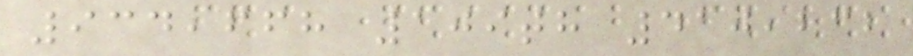934,668 109th 410,232
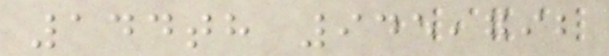144th 945,792
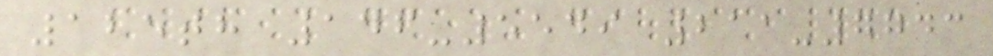125th 146-5549 211-7743
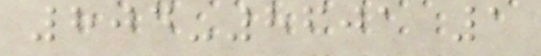804-8601 1
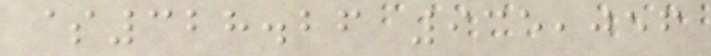$328.26 935,056
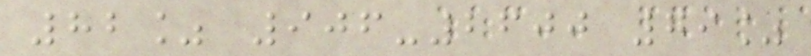82% 906-2600 79%
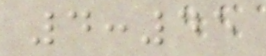4:45
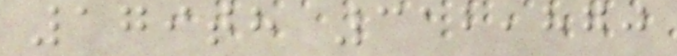179th 312,870
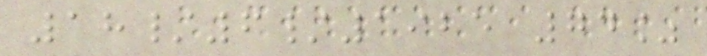18/6/1925 74%
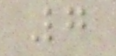7
